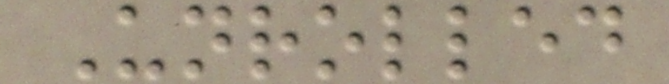Unrolled
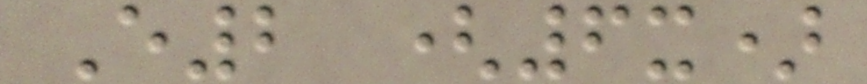E2 (6x)
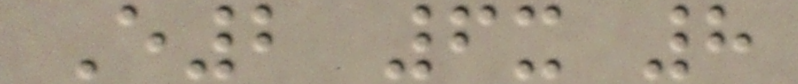E2 6x 8
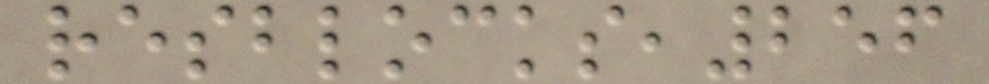resblocks,256
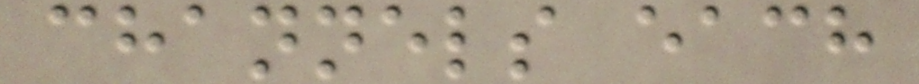channels each
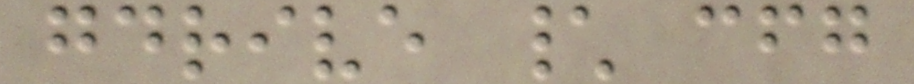gdrive \ cfg
